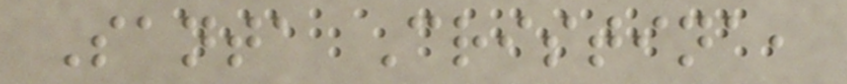Santa Cristina,
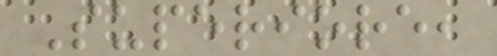Superiore,
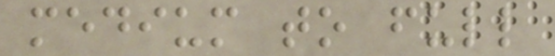medium to full
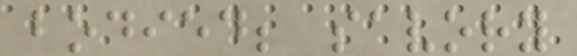bodied; savory
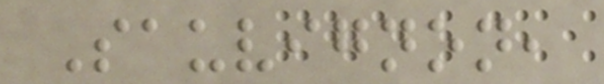Sauvignon,
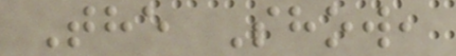The Show,
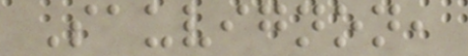Sauvignon,
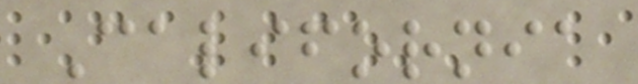California
